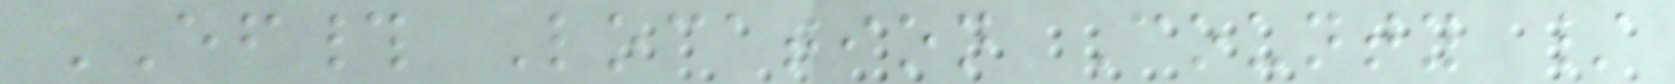EF# Location County /
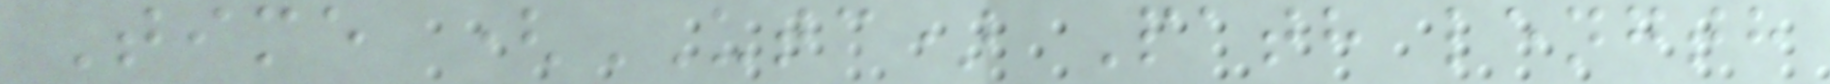Time (UTC) Path length
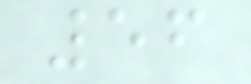56
